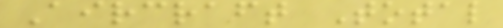Aircraft Total
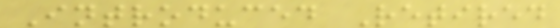Introduced Retired
